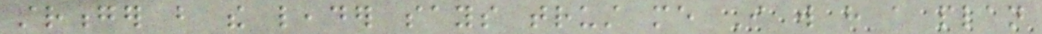stronger but the leader says trust me I will have a plan
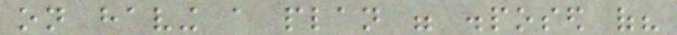on having a plan were disposed of?
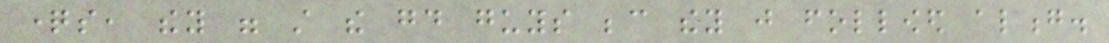questions, they were still the good guys because they just followed along.
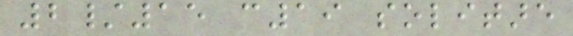2/15 c19 solitare
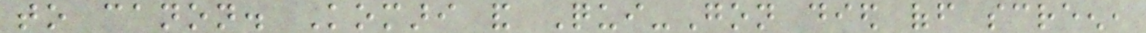to canon. Komari and Qui-Gon died off screen,
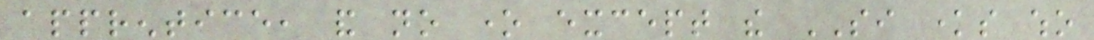apprentice, and no one except the SI knows who
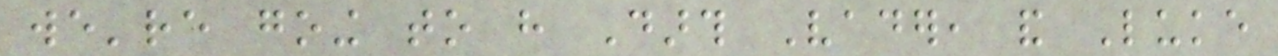we're going to have Darth Vader, and Luke
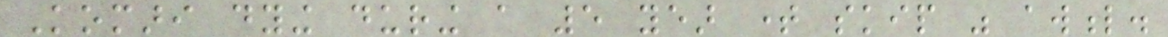Komari dying during a 5 year time skip was awful.
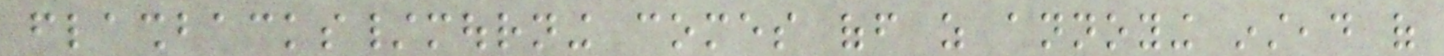flashbacks/mourning comes off as annoying instead of
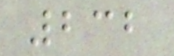232
